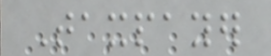Taxpayer
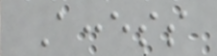Access
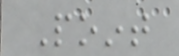Point
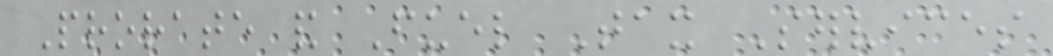Prorate and Fuel Tax Services
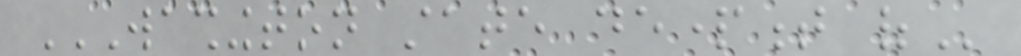WASHINGTON STATE DEPARTMENT OF
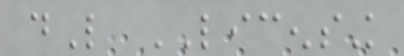dL LICENSING
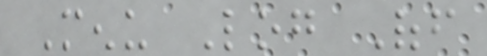Menu Log Off
